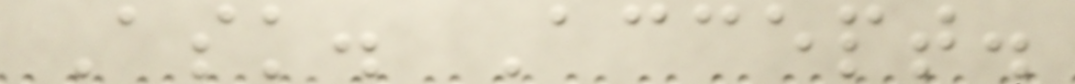Ask. Accept.
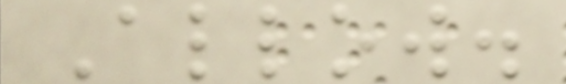Allow.
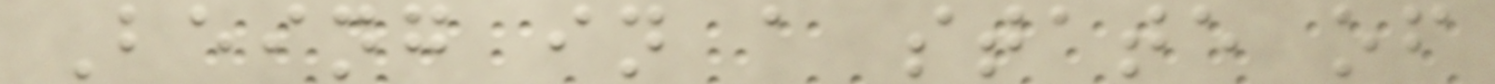Being in a state of
